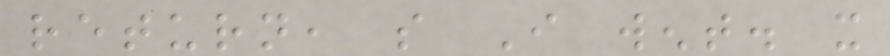return, so I went. it
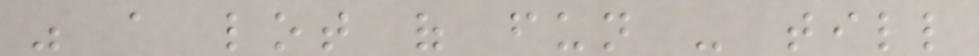was a lot of fun - till
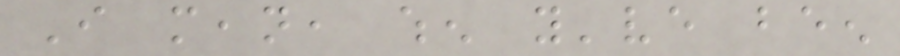I mean, when you've been
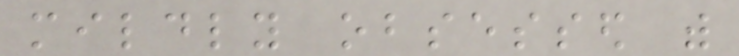mildly obsessed with
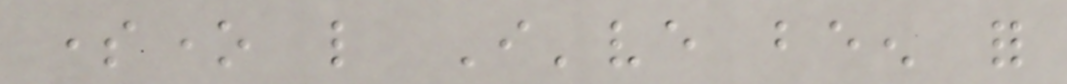someone like I've been for
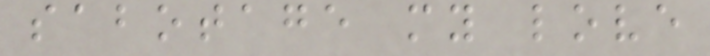sabotage my love
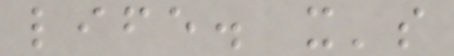life. it's
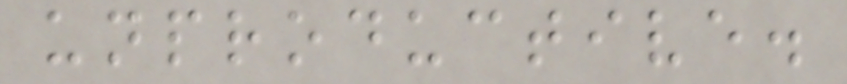unproductive.
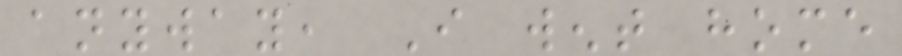anyway, I went home
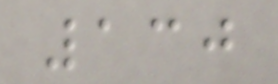130
